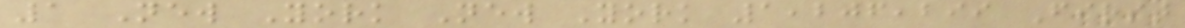1 New York New York 1,206,299 First
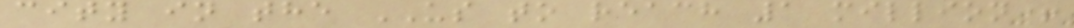city in the US to reach 1 million+
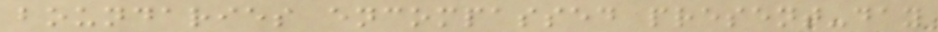boundaries encompassed present-day
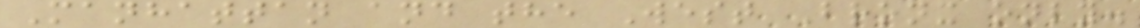Manhattan and the West Bronx only.
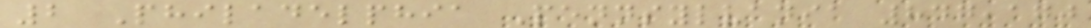2 Philadelphia Pennsylvania 847,170
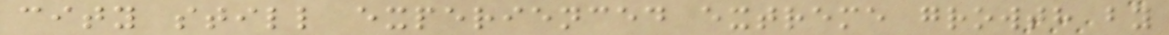city still experienced extreme growth by
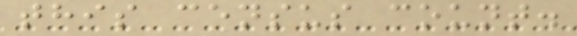this census count.
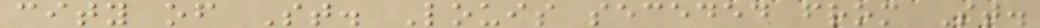city of St. Louis seceded from St.
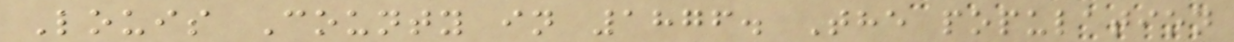Louis County in 1876. The population
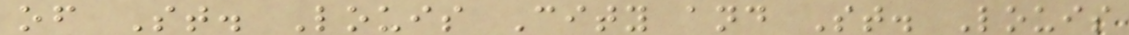of St. Louis City and St. Louis
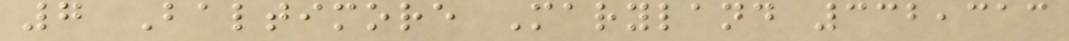7 Baltimore Maryland 332,313
